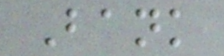Bank
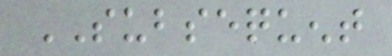SUBSEQUENT
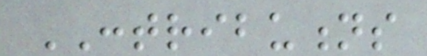CONTRIBUTIONS
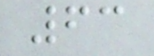63
